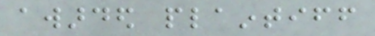awarded plaintiff
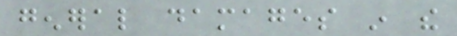general damages in the
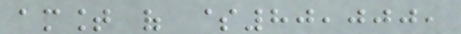amount of $80,000,
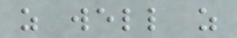as well as
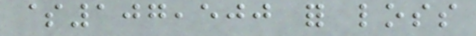$107,500 for loss
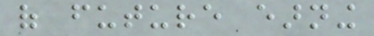of future earning
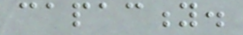capacity.
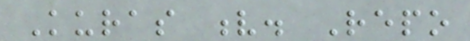Kuras v. Repo
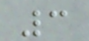3
